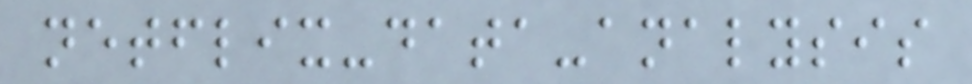netflix-data-analysis
